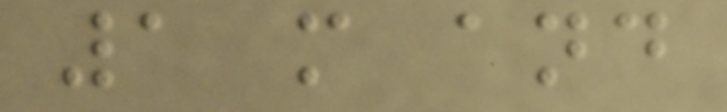1 m and
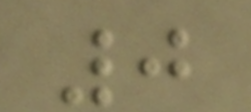0
